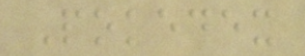Pokedex
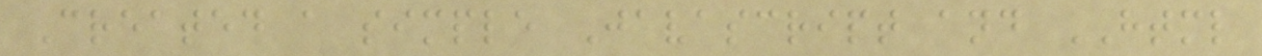Created a simple Javascript and HTML
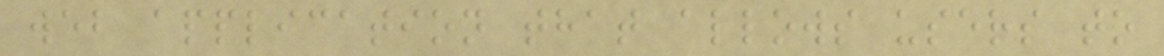web application that allows users to
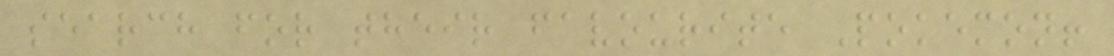search for their favourite Pokemon!
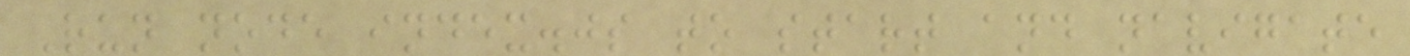Run node index.js to start and navigate
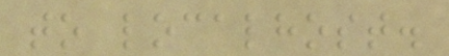to localhost.
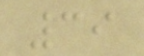39
